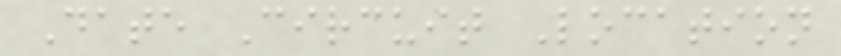Date Circuit Location
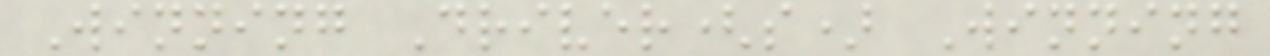Winning Driver(s) Winning
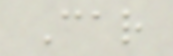Car
